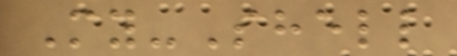My-Shell
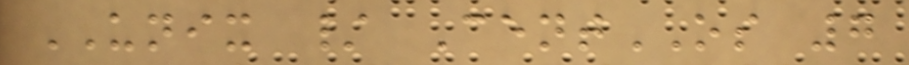UNIX / CentOS 7
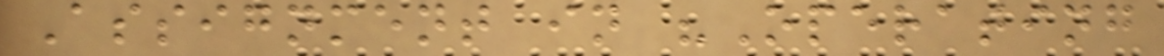Assignment in "Operating
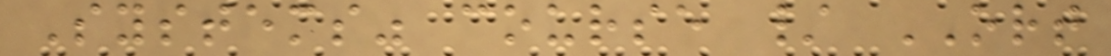Systems" course / ORT
